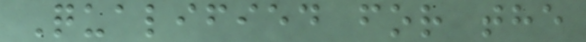Qualified for the
